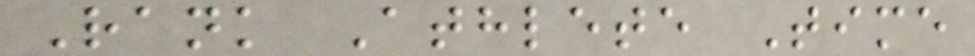Rank Athlete Time
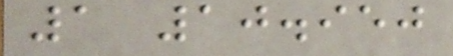1 10.950
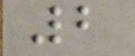2
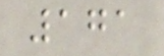171
